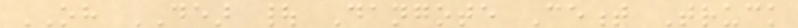OH DEAR | Dangote Cement Truck
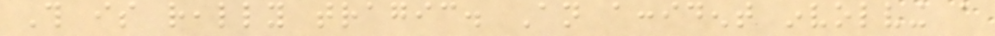This is really tragic. An accident involving a
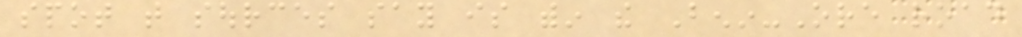spot that sources say is within the Benin-Ore road
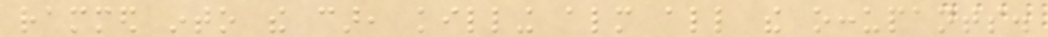rammed into the car, killing almost all the occupants.
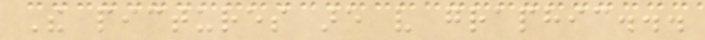The pictures are very graphic...
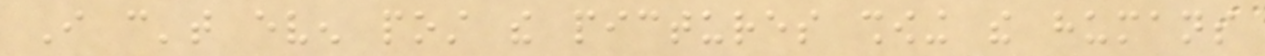I can't even post the pictures showing the humans
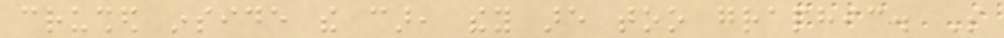crushed inside the car, they are too graphic. So
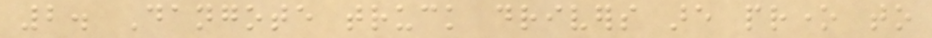2. Dangote truck drivers are prone to
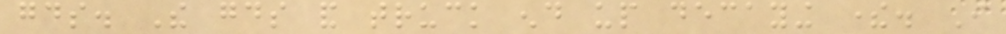goods. The goods and truck end up decaying there. I
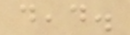dead.
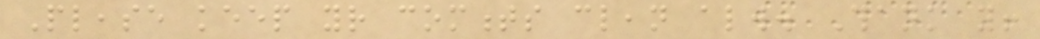Please keep your comments clean always. Thank you!
